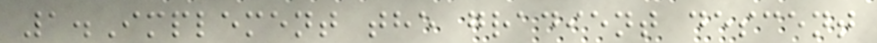1.Implement the gradient descent
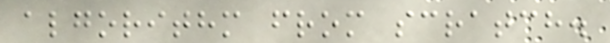algorithm from scratch.
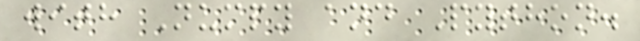with Numpy and Python.
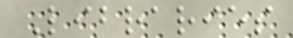Libraries
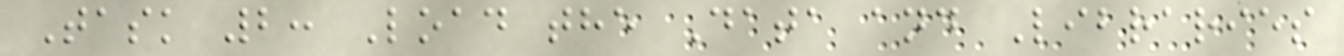Task 2: Load the Data and Libraries
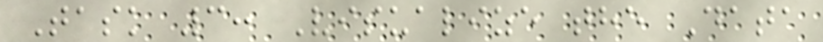Task 3: Visualize the Data
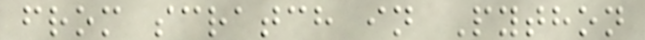from scratch in Python
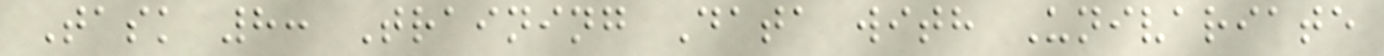Task 8: Training Data with Univariate
